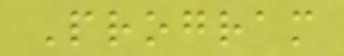Program
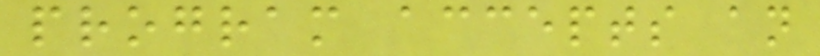program accepts an
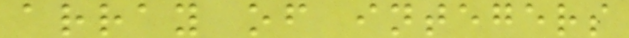array of integers
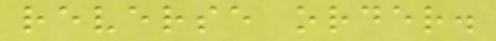reverse order.
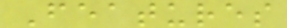Features
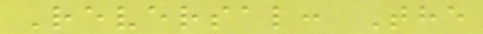Reversal: The
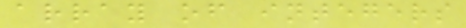array of integers
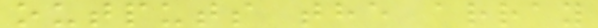outputs the array
